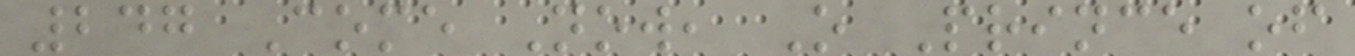247 Come Now, O Prince of
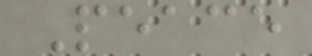Peace
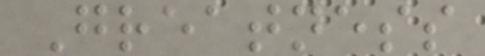Greatness
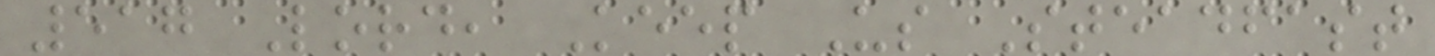517 Lord, Keep Us Steadfast
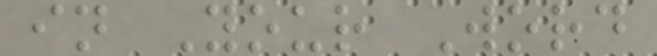in Your Word
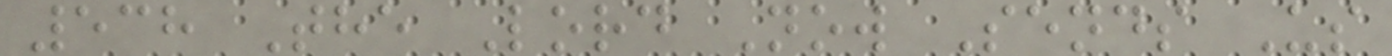538 The Lord Now Sends Us
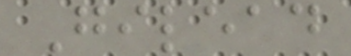Gilead
